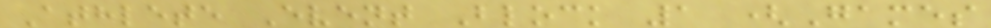Athlete Event Block 1 (Games
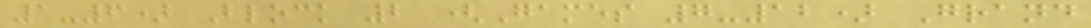1-6) Block 2 (Games 7-12) Grand
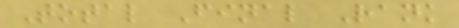Total Final Rank
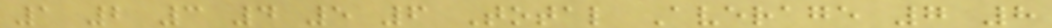1 2 3 4 5 6 Total Average 7 8
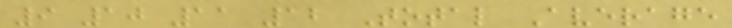9 10 11 12 Total Average
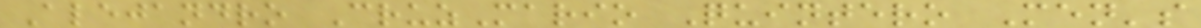Alejandro CruzMario Quintero Men's
